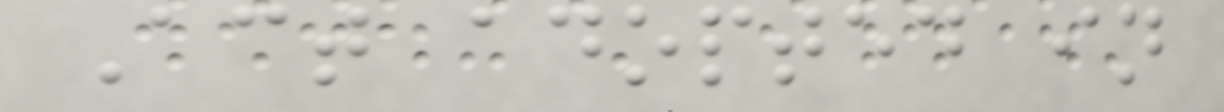Act adopted in
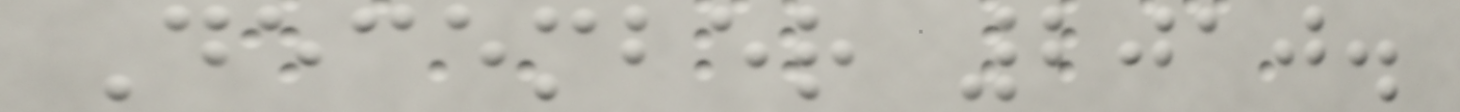December 2010.
